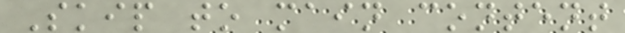Skip to main content
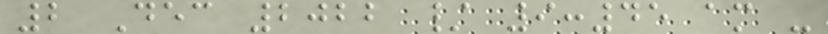2 Dec 2022 / 9:45 am -
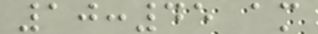10:45 am
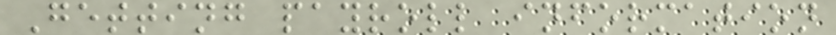Getting payroll information
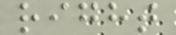right
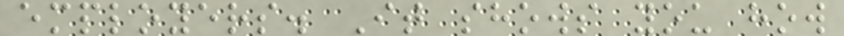employers. It shows you how
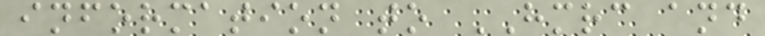information to HMRC and
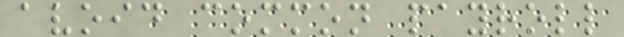avoid common payroll
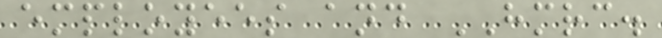employees and HMRC.
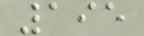195
